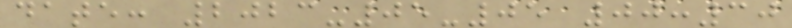date: 2023-05-05 00:30
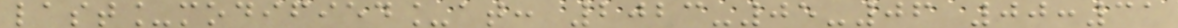last_modified_at: 2023-05-06 00:31
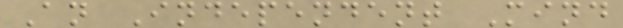An Independent Mind
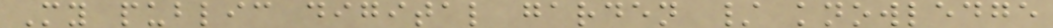My public digital garden / knowledge
